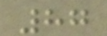87
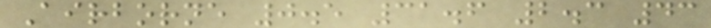Airborne 0.5 31.6 2.3 43
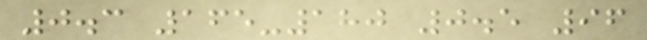0.3 165-180 0.5 96
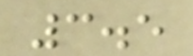3.5
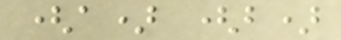(a) (b)
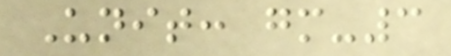Unit: gm-3
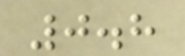0.8
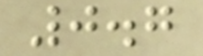0.7
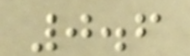0.6
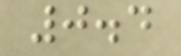0.4
